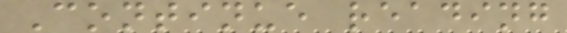Continue reading
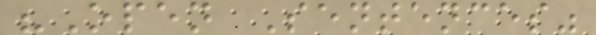"Open Sentences"
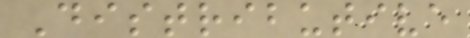Distributive
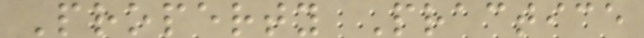Property Practice
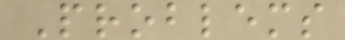Problems
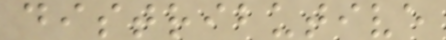distributive
